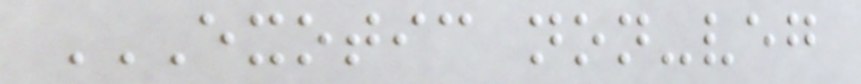EXOTIC NON-VEG
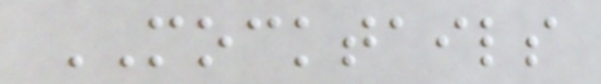MOCKTAILS
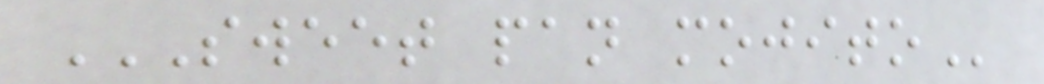SWEET PAN MOJITO
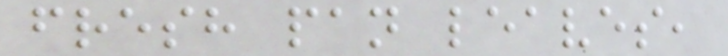fresh pan leaves,
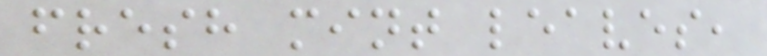fresh mint leaves,
